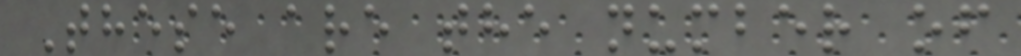These are the number of
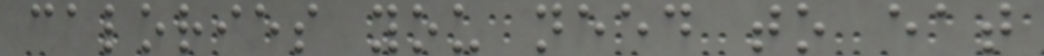calories you need to eat
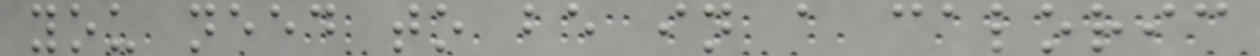you need to be in a caloric
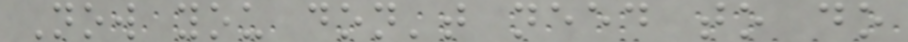Now you don't need to do
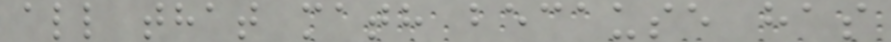all that math because has
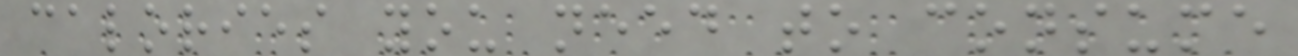calories you need to consume
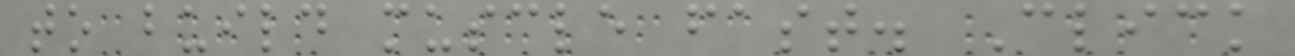to build muscle fast. Click
